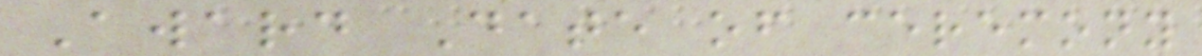Award Date of ceremony
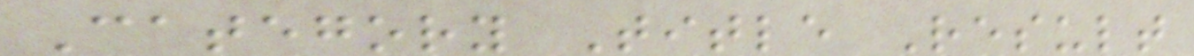Category Title Result
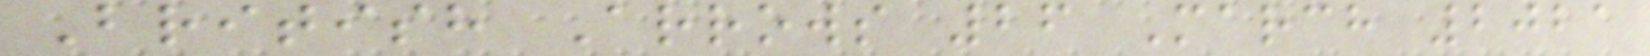British Arrows 26 March 2021
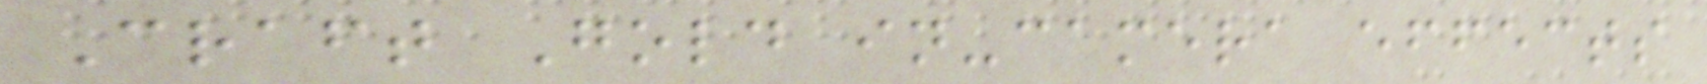Craft Gold in-camera effects
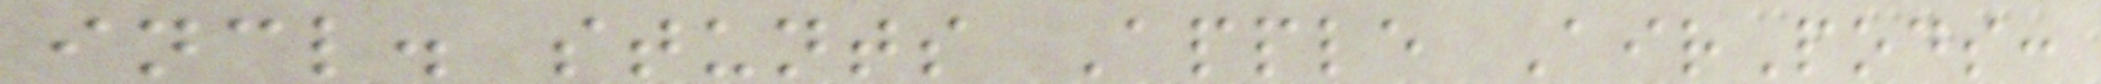incl. stunts Apple AirPods:
